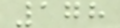178
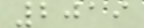2019
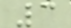3
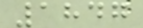1847
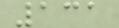131
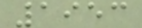1953
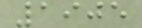1905
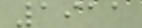1911
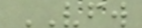VFW
